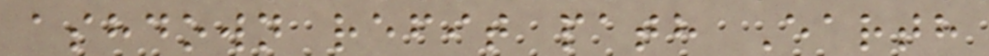ashdown refit path Earth
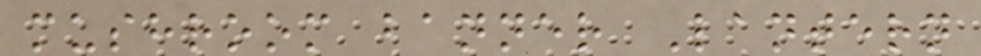mushroom banner Lantern
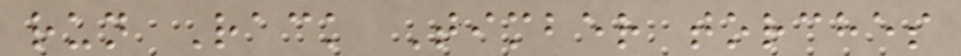run Rack Timber torches
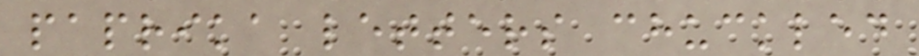paprika letters chuckled
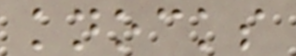knocks
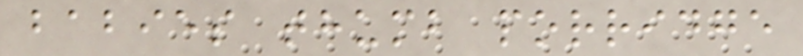babies thumb porridge
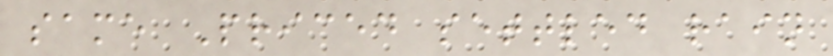same Priced settled rain
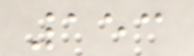153
